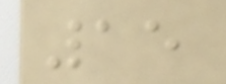15
